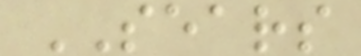SEARS
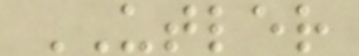UTLER
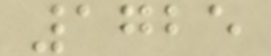1725
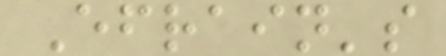Efrain's
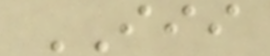III
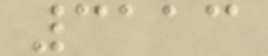3113
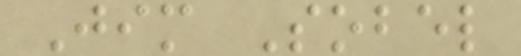Jim Sobel
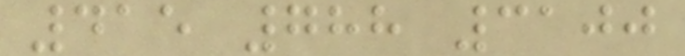415 788 3100
